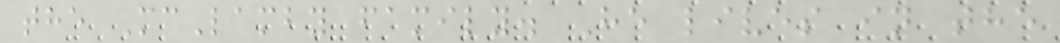the McLamby family. He lives in the
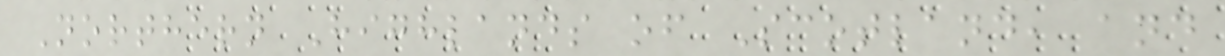Northern Highlands of Scotland, and
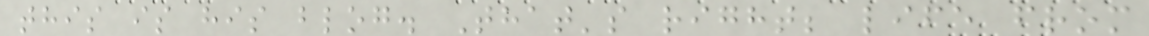this is his blog. That's right; life from
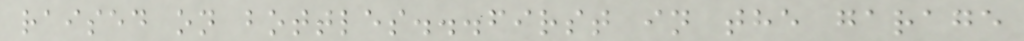raised on bottles...first in the garage
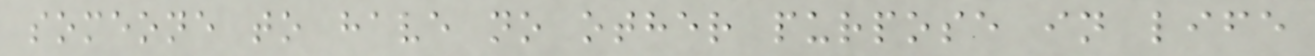someone to have no other purpose in life
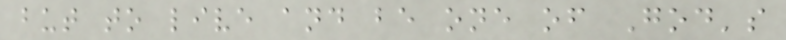but to live and be one of God's
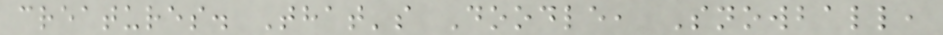creatures. That's Doodle, Snowball,
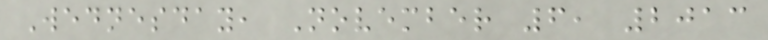Wednesday, November 6, 2013
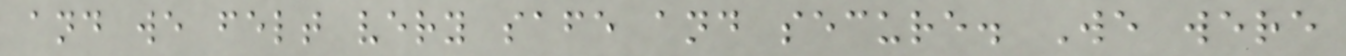and we felt very safe and secure. We were
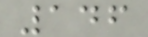146
